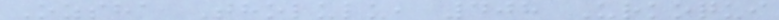Ozsha Tholulu, 408 Urkoqui
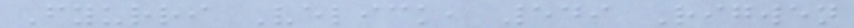Fyurri Velick, 549 Rigwen
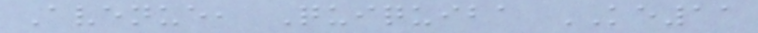Avenue, Quiquiba KE11
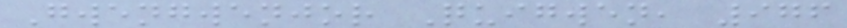Gwengwenjor Quigwen, 976
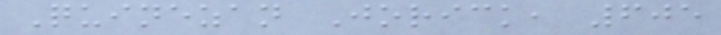Quinezan Jorick, 605
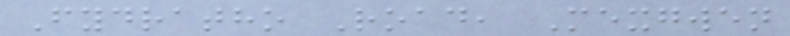Fydratho Road, Mexgwen
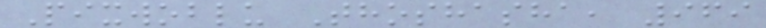Pixwoblu Thoshasha, 969
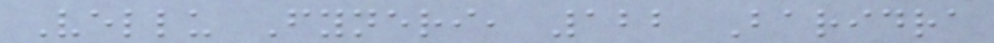Vellu Fyneri, 122 Baridra
